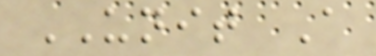UNIT A
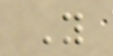Y
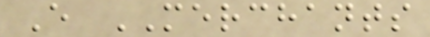E MERCHANTS
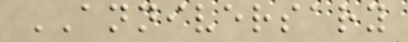ANNIVERSARY
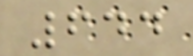644
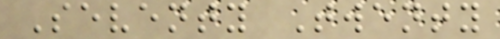Seventy Twenty
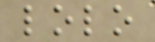lolo
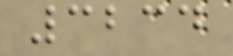3234
